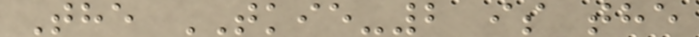The TKIE-2 is the
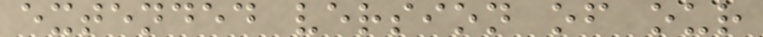extended version of our
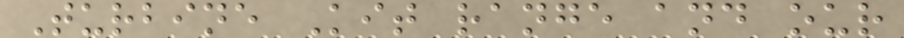Turbine Kit range and our
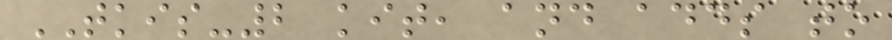TKIS-2 kit, and adds to
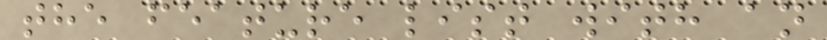the feature list with an
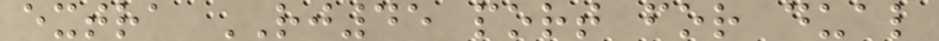extra RJ45 port for dual
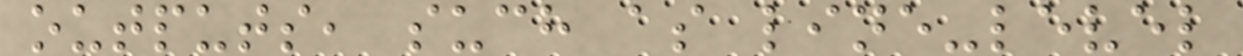outputs, such as line-level
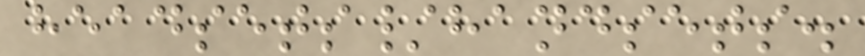headsets/handsets.
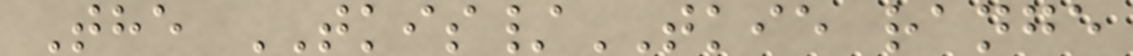The TKIS/TKIE range
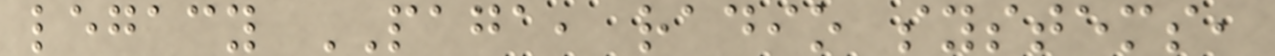legacy PAGA, radio systems,
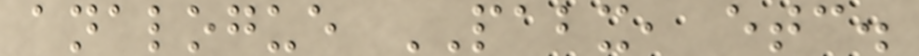analogue PABX, etc.
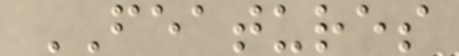FEATURES
